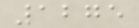1275
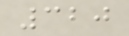320
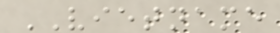VIETNAME
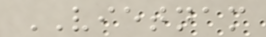VIETNAM
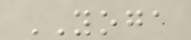YOGA
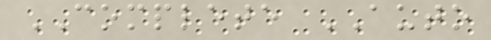COMPLETE AUTO
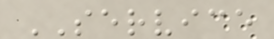SERVICE
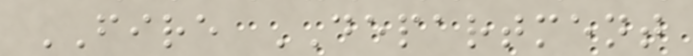FIRE DEPARTMENT
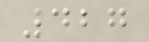427
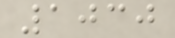1030
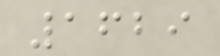1629
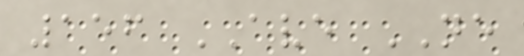156 AVE NE
